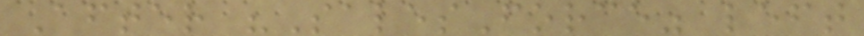After "SalesForce" left
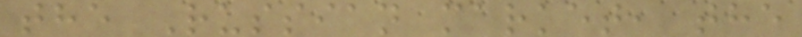the Russian market, the
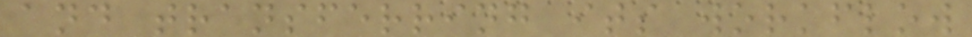and transferring its workflow
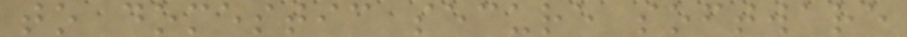to domestic secure software
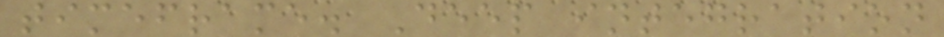timeframe. Deep integration
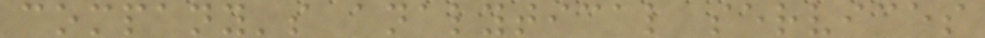company's analytical services
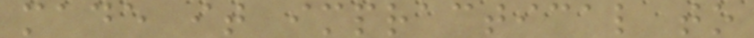made it impractical to
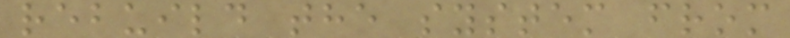rebuild the system from
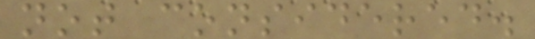not considered.
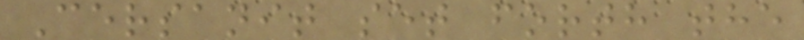Cersanit set forth the
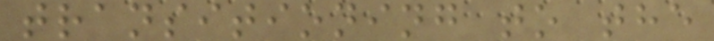transitioning to the
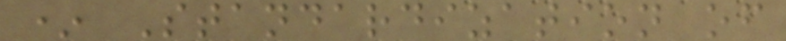* Standardization of
